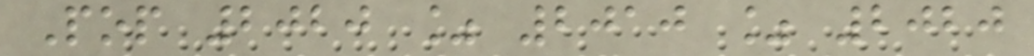Pop 2020 % 2010 % 2020
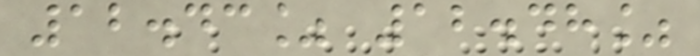12.43% 12.48%
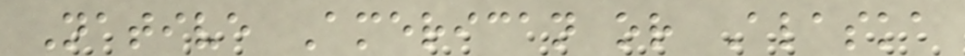Native American or Alaska
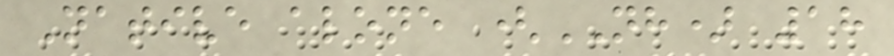Native alone (NH) 18
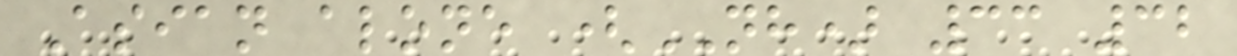Asian alone (NH) 33 32
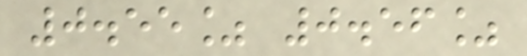0.55% 0.56%
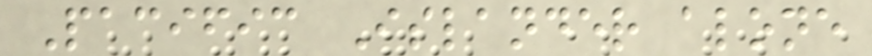Pacific Islander alone
